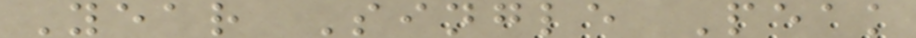Year Single Peak
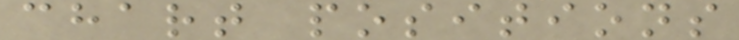chart positions
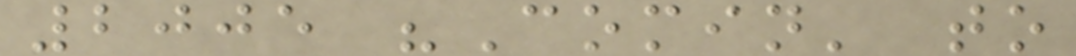2005 "Comin' to
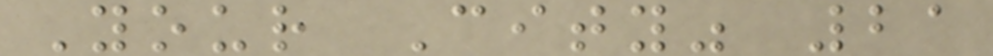Your City" 21
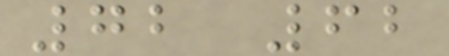72 62
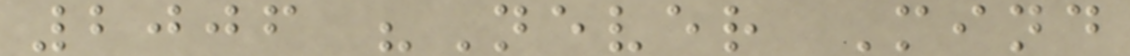2006 "Never Mind
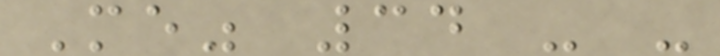Me" 34 - -
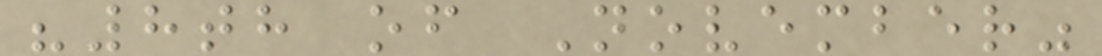"8th of November"
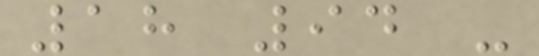18 94 -
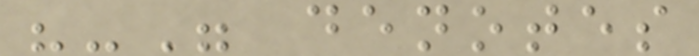"-" denotes
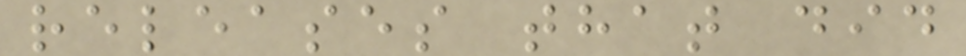releases that did
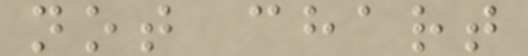not chart
